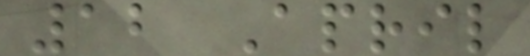12 April
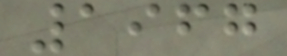1967
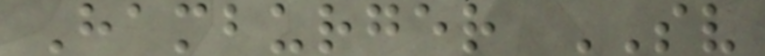Hamburger SV
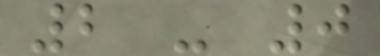2 - 0
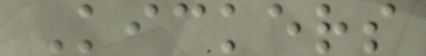Kickers
